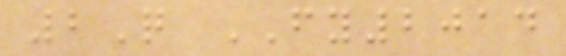2Q FY2014
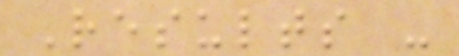Results -
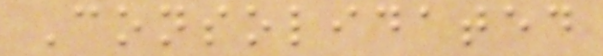Consolidated
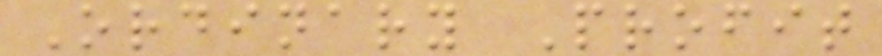Ordinary Profit
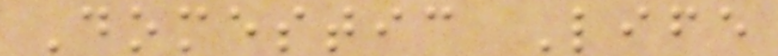Domestic Life
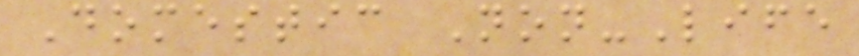Domestic Non-Life
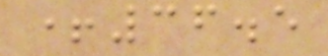+36.5
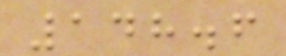148.6
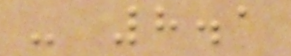- 8.1
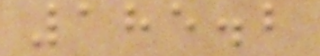185.2
